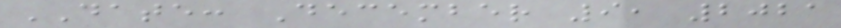DATE: December 9, 2021
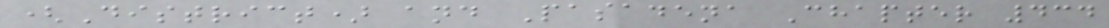(District) and Pasadena Chapter 434
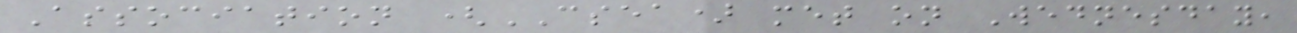Association (CSEA) met on Wednesday,
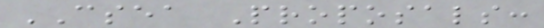CSEA Proposals:
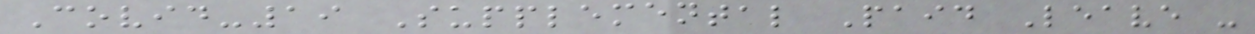Covid-19 Supplemental Paid Leave -
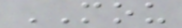MOU
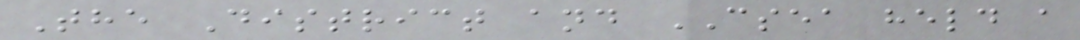The District and CSEA held a
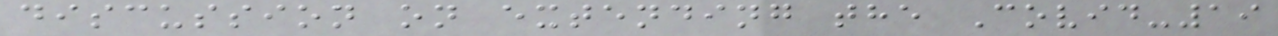discussion on extending the Covid-19
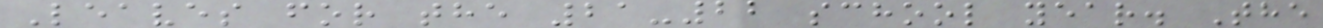Leaves for the 21-22 school year. The
